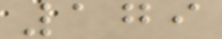179
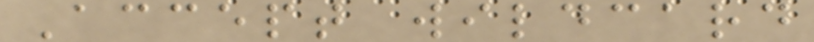Accept wildcard
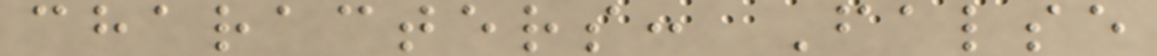characters: False
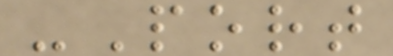-Port
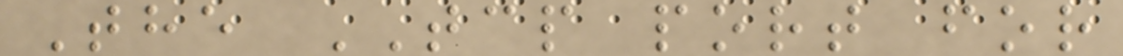The TCP port for
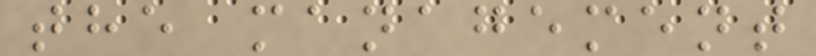the management
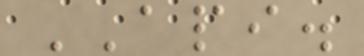API.
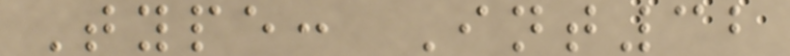Type: Int32
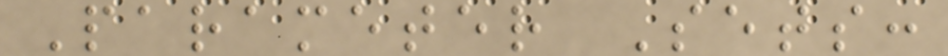Parameter Sets:
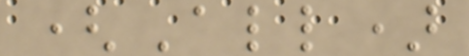(All)
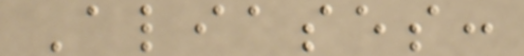Aliases:
